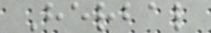Herbal
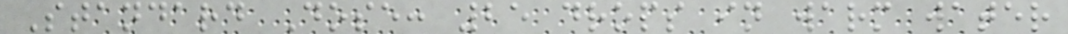Standard Dose: 25 drops in warm water
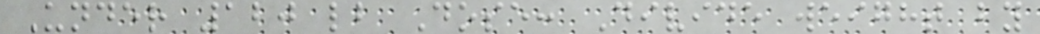Under 120 lb Dose: Divide weight by
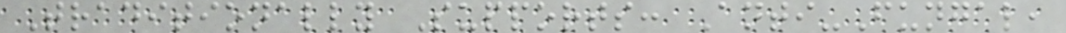Traditionally Supports: Anti-Fungal,
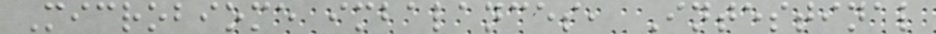Microbiome imbalances, Intestinal
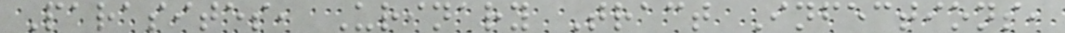Parasites, Urinary Tract Infections,
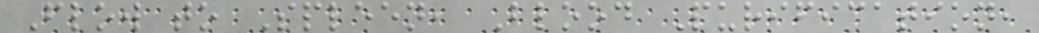Flow to Spleen, Blood Purification,
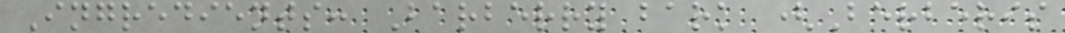Ingredients: Barberry bark (Berberis
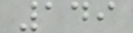149
